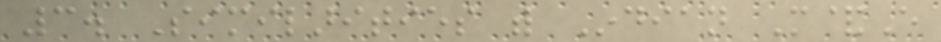3. Similarities with Indian M&E
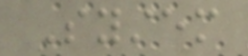System
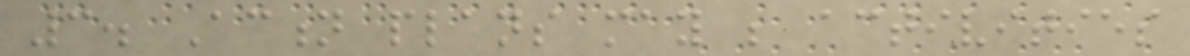3. Action plans may be activities
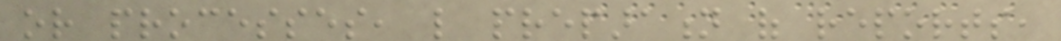or processes, like preparation of reports,
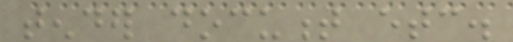tender document etc.
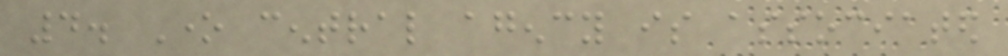4. One central agency is associated
